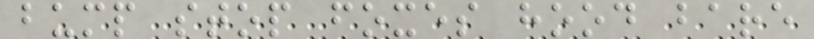bump stop foxes hood bare
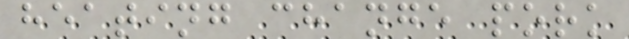heating change pork
